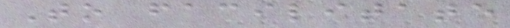To facilitate
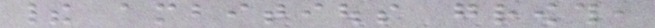their ambitious growth,
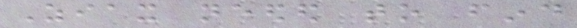Ziax needed to find
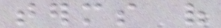terms of
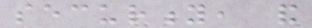security, and
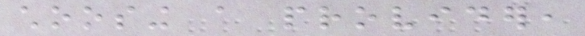choosing a provider,
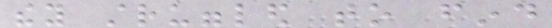they struggled to find
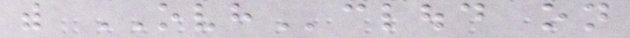with OVHcloud on
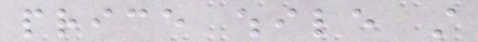price while still
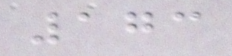173
